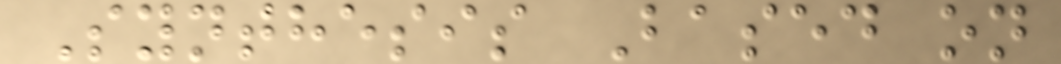Synthesis Based on
